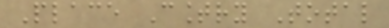Place Country Total
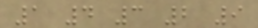1 4 3 2 9
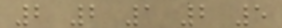2 2 1 2 5
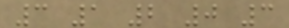3 1 2 0 3
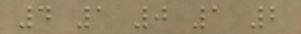4 1 0 1 2
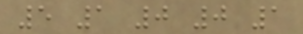5 1 0 0 1
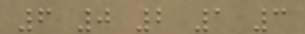6 0 2 1 3
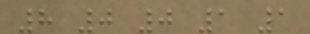8 0 0 1 1
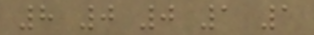8 0 0 1 1
